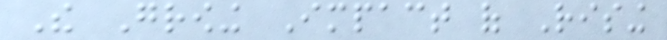The Growing Impact of Rising
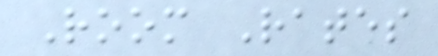Room Rates
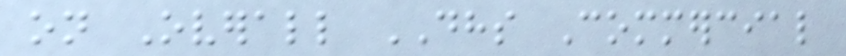on Overall DHS Commercial
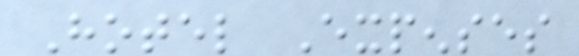Hotel Expenses
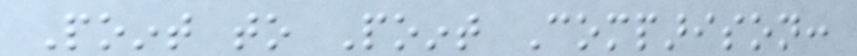Point to Point Comparison:
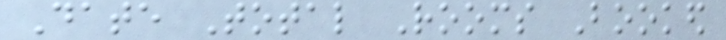Date Total Rooms Booked
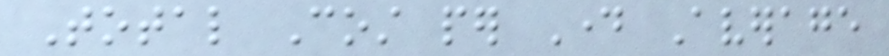Total Cost per Day Average
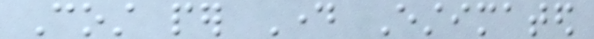Cost per Day Estimated
